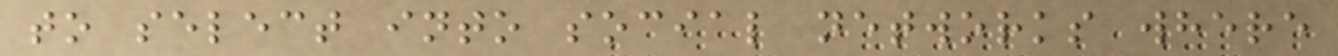to select into social networks where
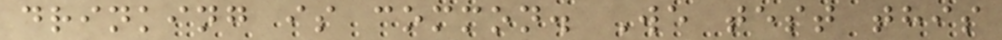drinking is common. We test this
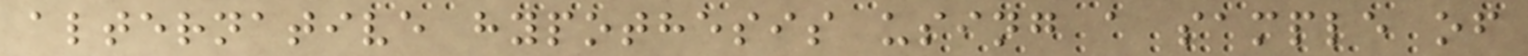alternative hypothesis using a sample of
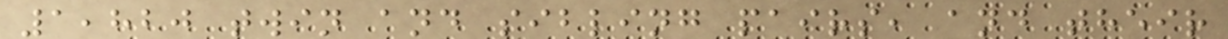1,820 twin and sibling pairs, and their
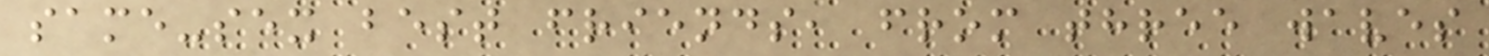same-sex best friends, from three waves
